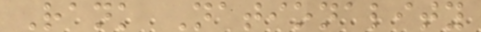Rank Nationality
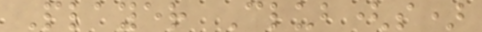Player Club(s)
